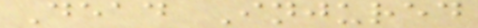Dead Injured
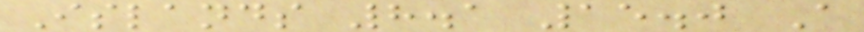Islands 8.1 15.0 A
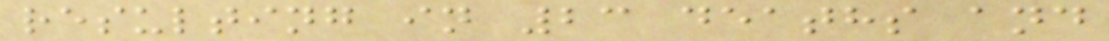resulting in 23 deaths and
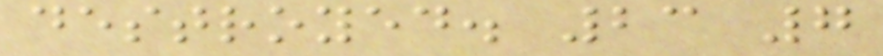destroyed. 23 7
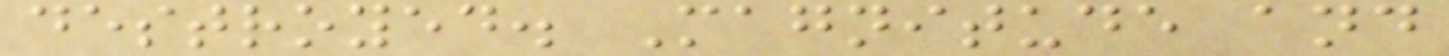destroyed. Magnitude and
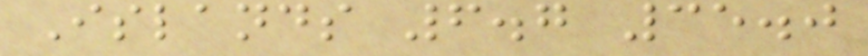Islands 6.7 35.0
